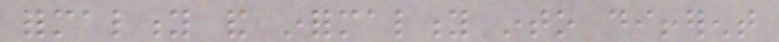formality and informality into different
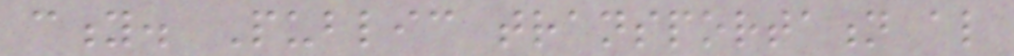city. Public transportation also
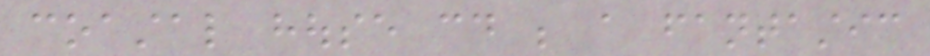coastal house could be a fantastic
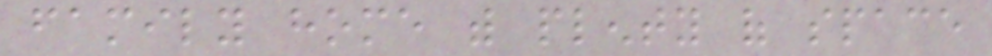family home with plenty of space
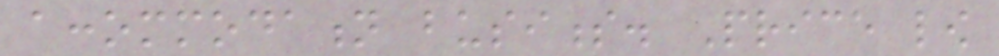accommodation business. Price low
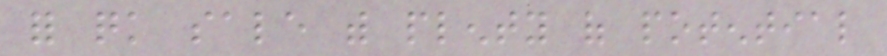for quick sale with plenty of potential
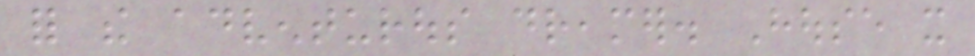for the adventurous dreamer. House it
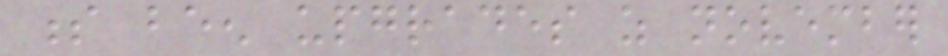s been upgrades as november
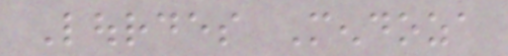Lourdes Mendoza
